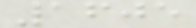1605
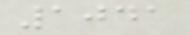1041
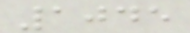1045
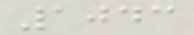1043
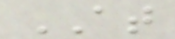AT
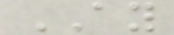AY
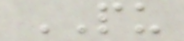PU
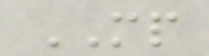MP
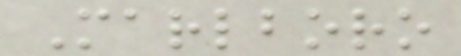Marlboro
